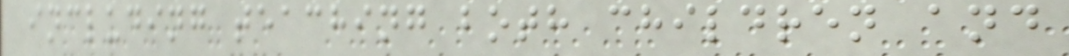including teaching both children and
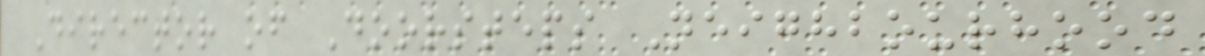Director of Doorsteps Neighbourhood
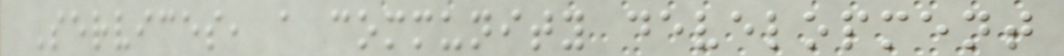Services, a community development
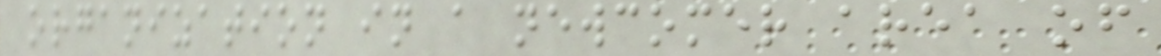organization in a newcomer area of
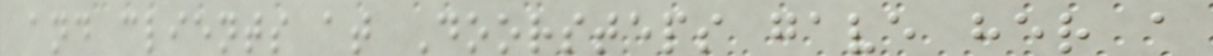and clients at Doorsteps gave her a
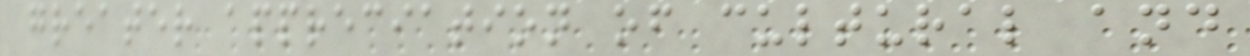greater appreciation of cultural and
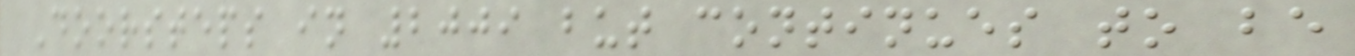Doorsteps in 2009 but continues to be
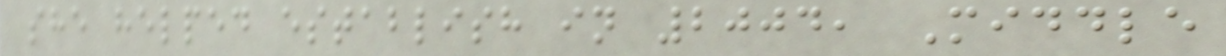she helped establish in 2004, Middle
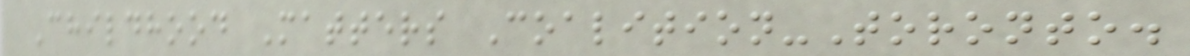Childhood Matters Coalition-Toronto.
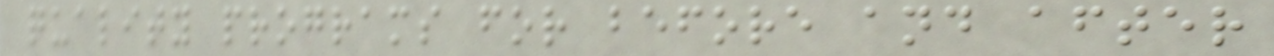quality programs for before and after
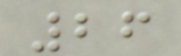26
